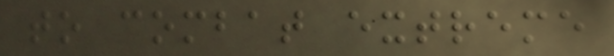to combat extreme
